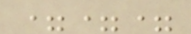===
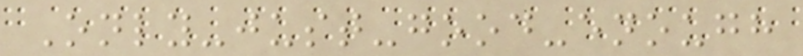Only-just-good-enough
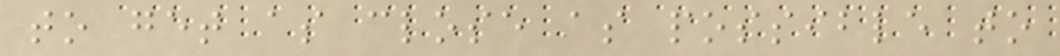to get as close as possible to
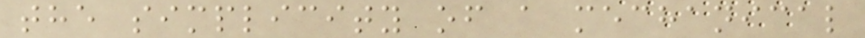the simplicity of a mechanical
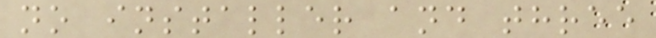no installer and three
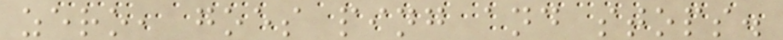zero, goes ping and stops.
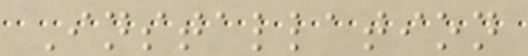Installation
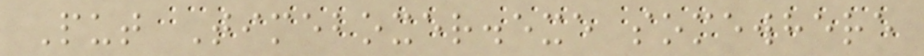Put Timeboxer.exe somewhere
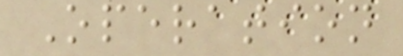Operation
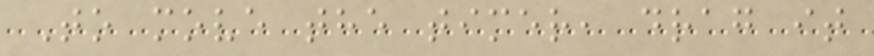To move the timer, drag it
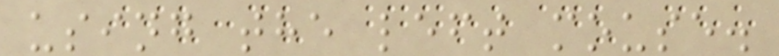using the left mouse.
